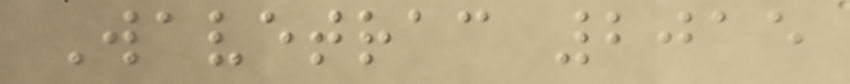Wavetrac 2015
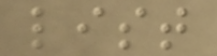list
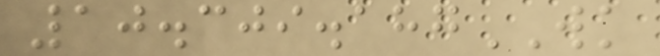10.309.187WK
